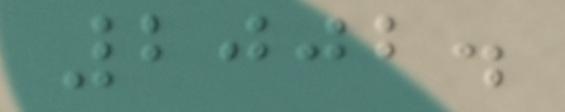2002.
